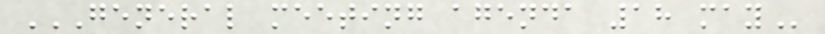GENERAL MEETING AGENDA 18 MAY
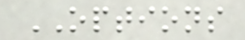OPTIONS
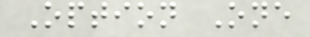Option One
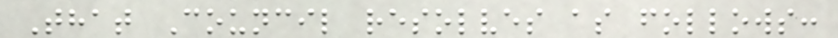That Council resolves as follows:
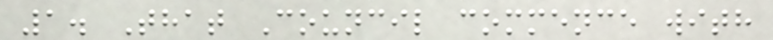1. That Council commence with
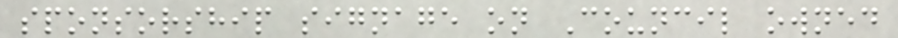sponsorship signage on Council owned
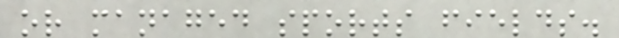or managed sports fields.
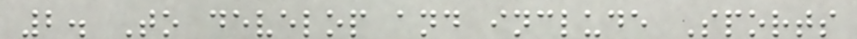2. To develop and include Sports
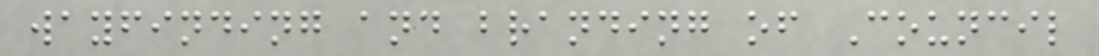wayfinding and branding of Council
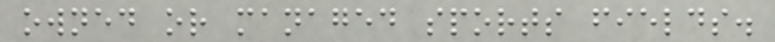owned or managed sports fields.
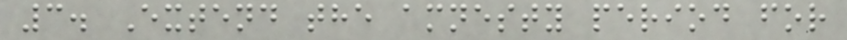3. Extend the amnesty period for
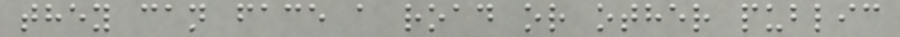they can face a road or other public
